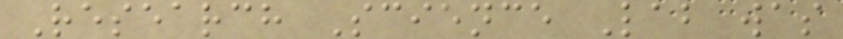Research Science Lab was
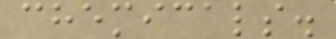chemicals.
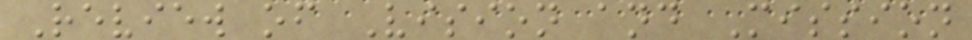Review of Vision and Mission
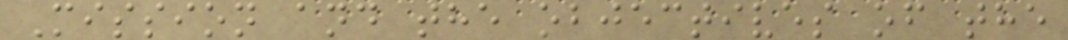Mission and the objectives of the
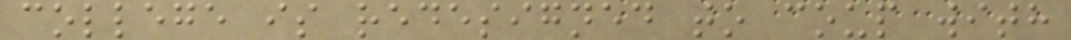college is redesigned to coup with
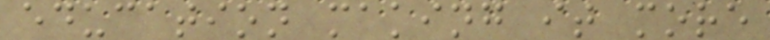education making it more
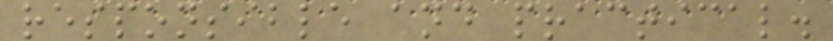responsible and practical.
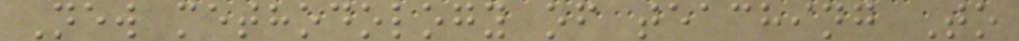New methodology of teaching To
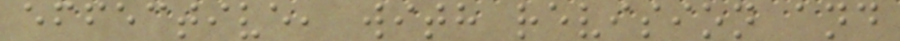effective, with revision and
